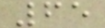65
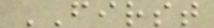FIRST
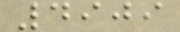4909
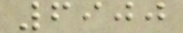6900
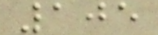105
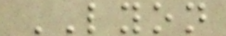LYON
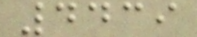4439
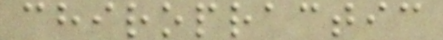chiropractic
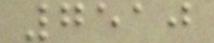7510
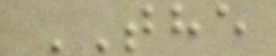THE
